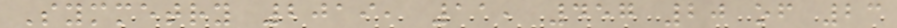Symmetry 2019, 11, 457 20 of 23
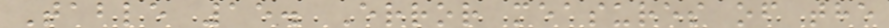Table 15. Error measures of the
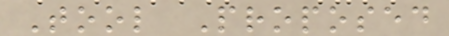Tool Proposed
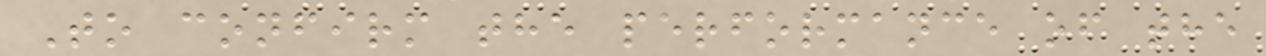To confirm the performance of the
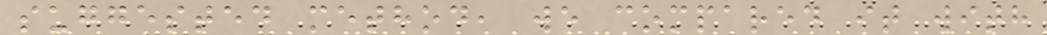suggested method, we compared it with
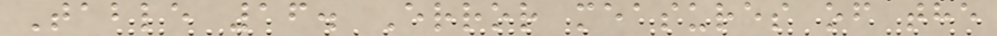Table 16. Error measures of the
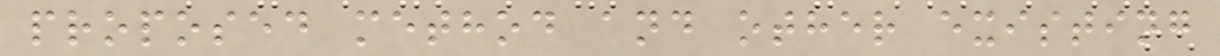proposed method and other existing
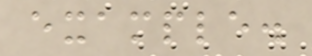example.
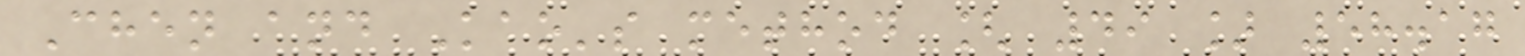Chen and Kao's method [ 49 ] 58.17
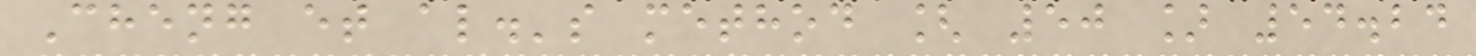Cheng et al.'s method [ 50 ] 54.24
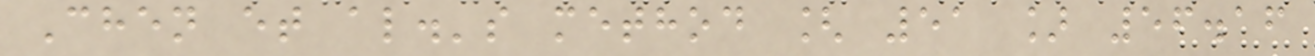Chen et al.'s method [ 51 ] 56.16
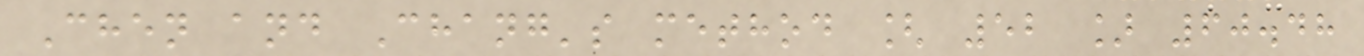Chen and Chang's method [ 52 ] 60.48
